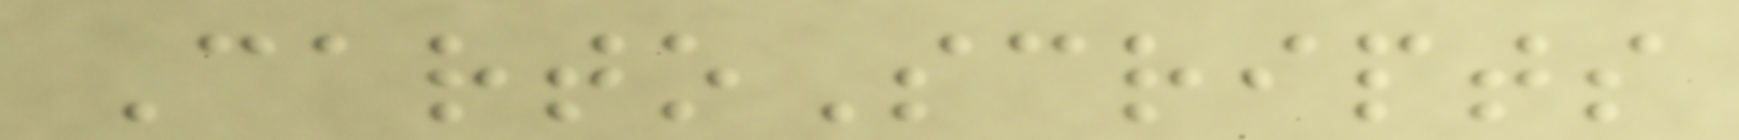CartoScripts
